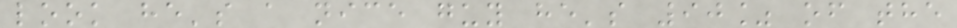look he's a nice guy he's 90% of the
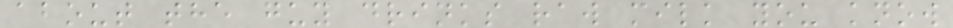about the guy drinks raw milk you know
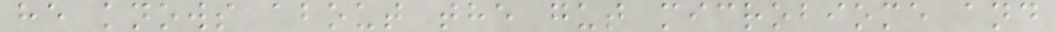he knows about the gut microbiome and
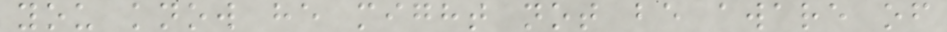you know he might not be aware of
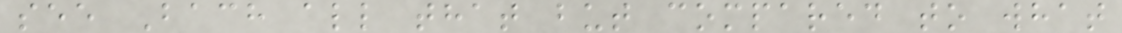see Bach all that but compared to what
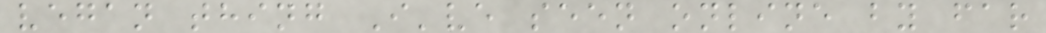vegan thing I've seen online by far
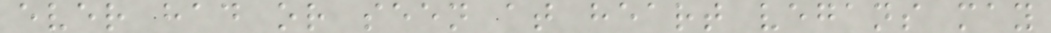ever had or seen at heart vegans may
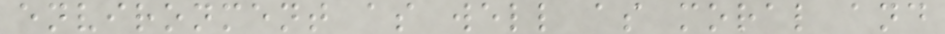environment as well as moral and
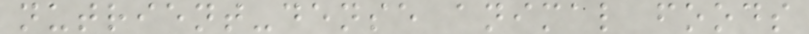nutrient-dense animal foods
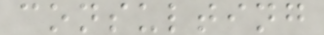consulting
